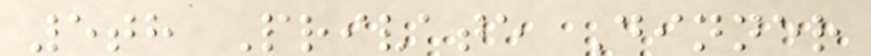5th Private Dinner
